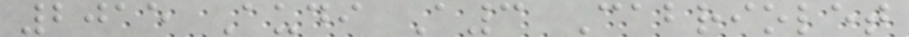2015 Audi A3 Cabriolet
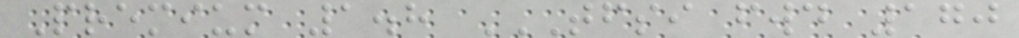Premium 1.8 TFSI FWD 170
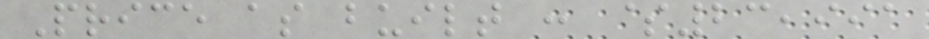Price as built : $23,991
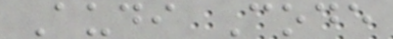Audi Code
